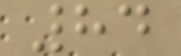84
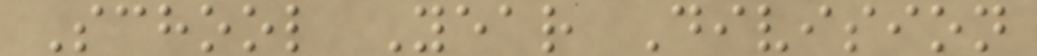School Year Division
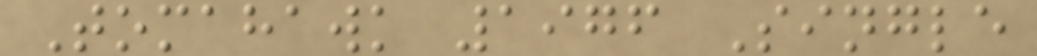Tomahawk 1976 Single
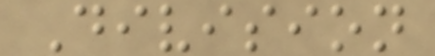Division
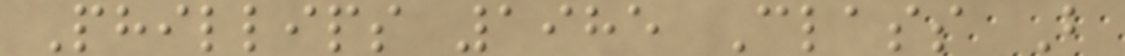Phillips 1985 Class B
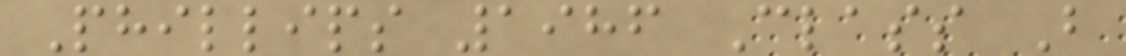Phillips 1986 Class B
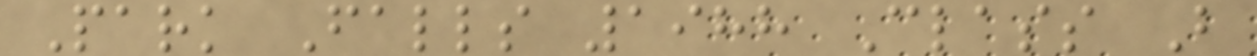Park Falls 1988 Class B
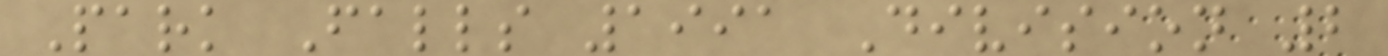Park Falls 1991 Division 2
